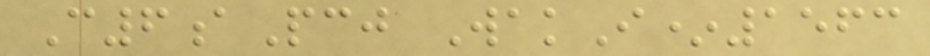C6aPcj WakI*1563
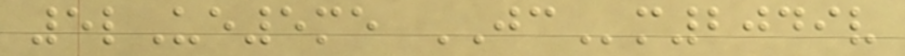5lUe5me JCm2049v
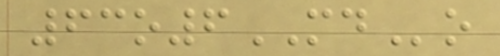63o6MDo
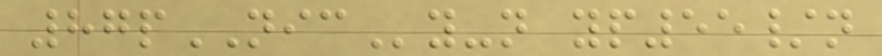87pNICy-n yp55/n
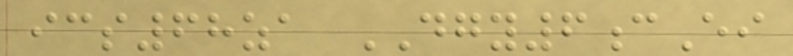ics68za DGY6cEi
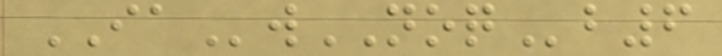IAwNOQb6
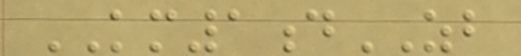KM1dZB
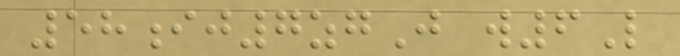58ij7zgJ w6L
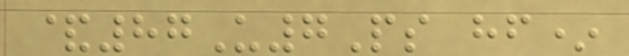&87U7Ps hf*
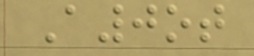A0ot
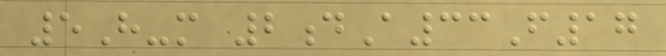5H-m 2dA33F17
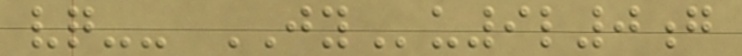vq-- JYu9l0g
